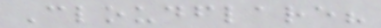Cloudflare?
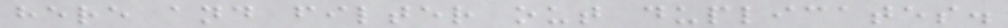here and filter out duplicates.
